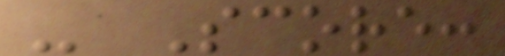- Score:
